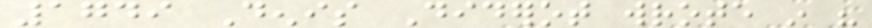1749 Denis Diderot wrote in his
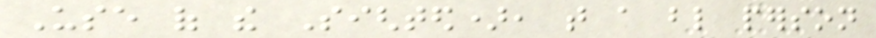Use of the Sighted), that a blind person
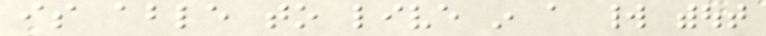is able to live in a world without
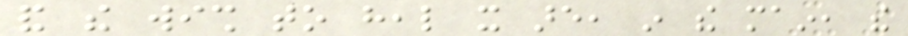and the wish to heal it are, in the main, the
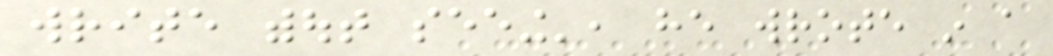write without seeing', he wrote in a
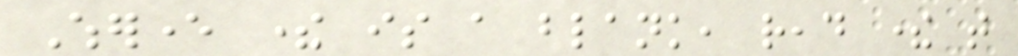Wherever there is a blank, read there that
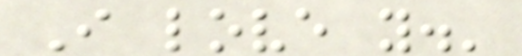I love you.'
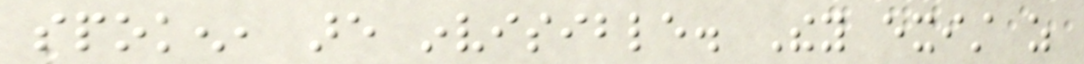spoken, are invisible. They exist as
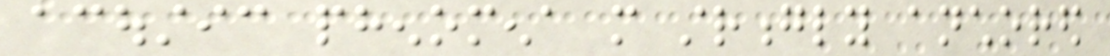acoustic phenomena more strongly anchored
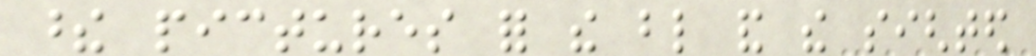these pictures for the blind and the sighted
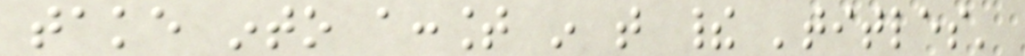take into account in that their 'titles'
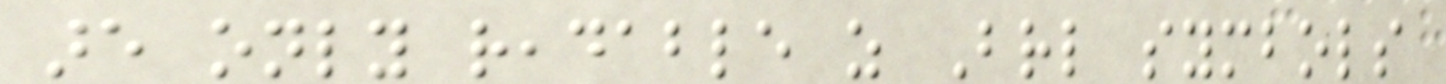are only readable as Braille symbols
